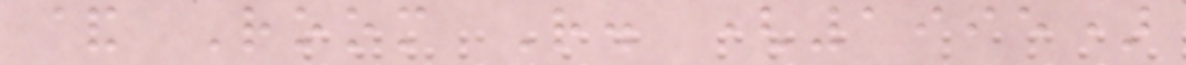& Room R. (1995)
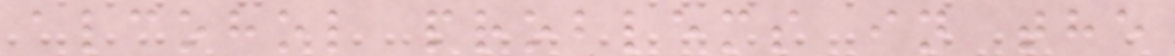alcohol problems in the
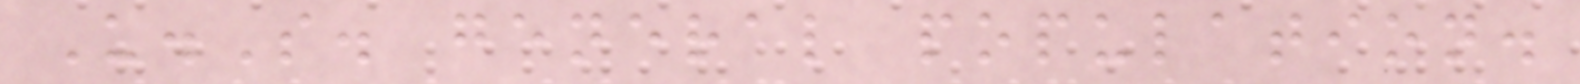U.S. general population.
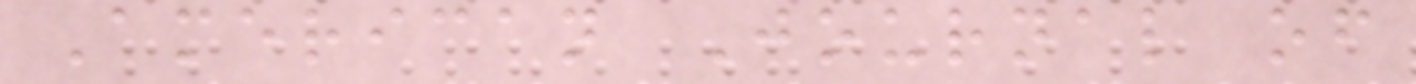American Journal of
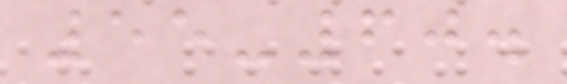55-60.
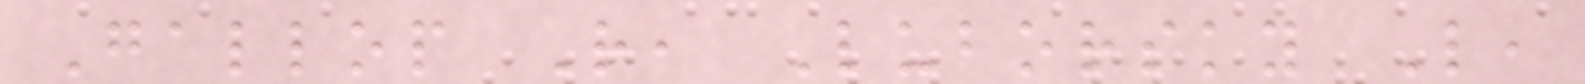Gallop R, Luborsky L,
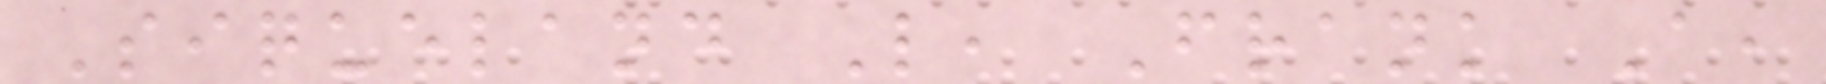Siqueland L, Frank A,
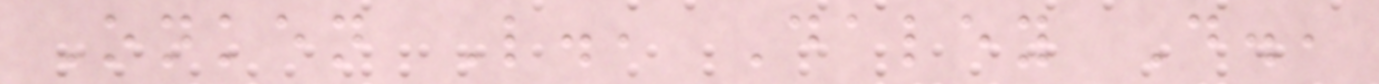Onken L., Daley D.,
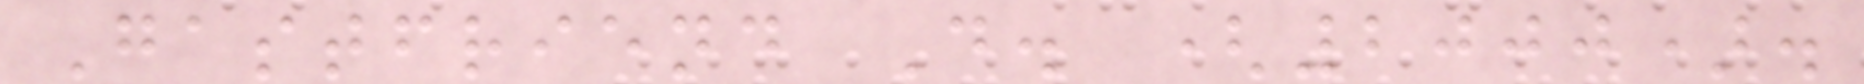Gastfriend D. (2000).
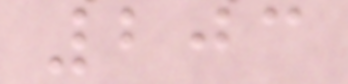203
